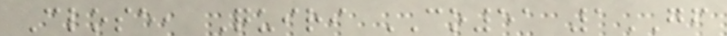Close, Quiri CO51 1GF
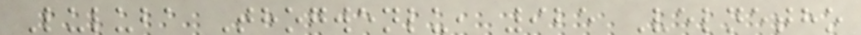Luluba Thogwenlu, 925 Velnetho
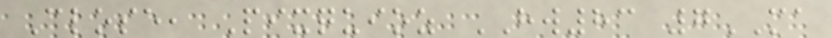Close, Pixquioz HW83 7MA
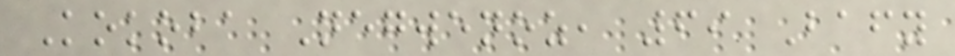Kokoba Negwenoz, 69 Bafy
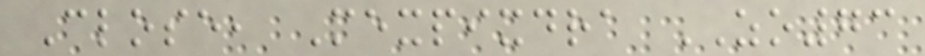Close, Mexpixdra ZO73
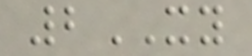2XY
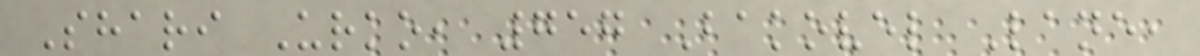Shari Urko, 757 Bakovel Lane,
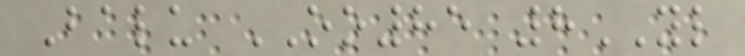Balu OO85 8YL
